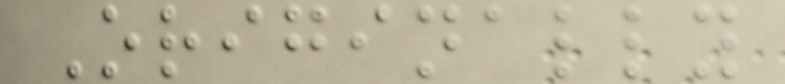Originally
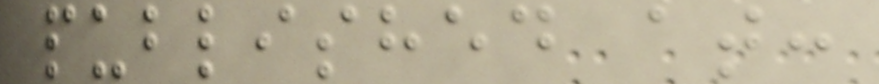published at:
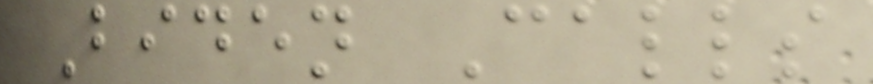Biden Calls
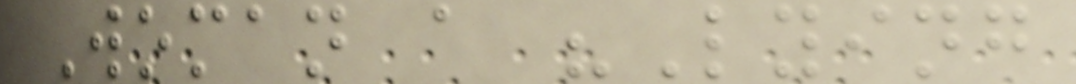Woman a "Lying
